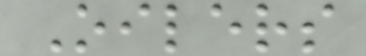Oilers
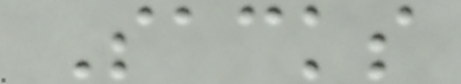Sacks
